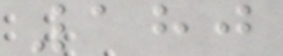180
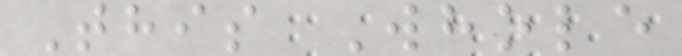This Whole
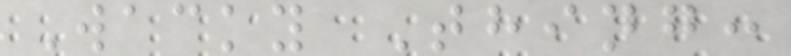Wacky Thing:
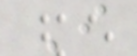I
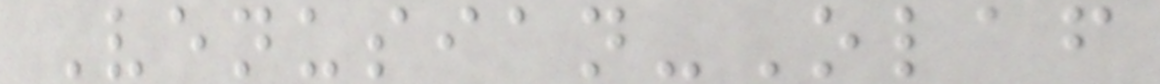Venusian-Olaf
